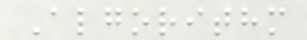Algorithm
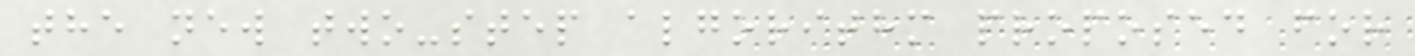the new two-step algorithm proposed for
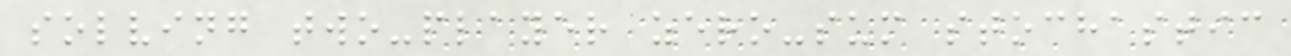solving two-player zero-sum stochastic
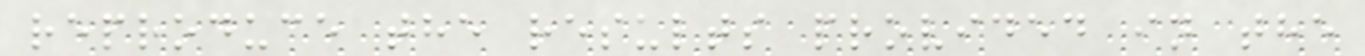reproduce the results provided in the
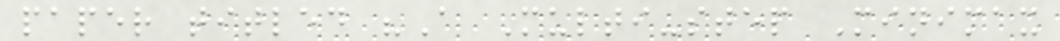paper titled "A Multi-step Minimax
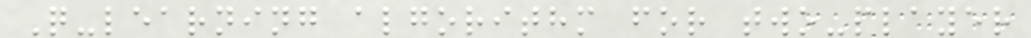Q-learning algorithm for two-player
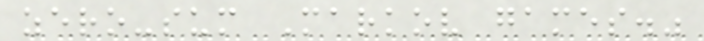zero-sum Markov games."
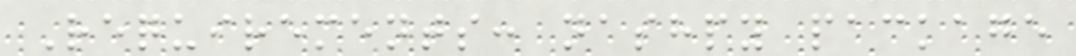Requirements: nashpy package
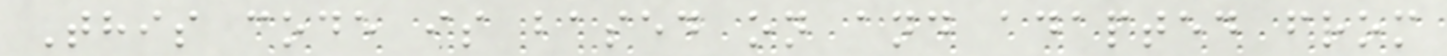This code is based on and adapted from
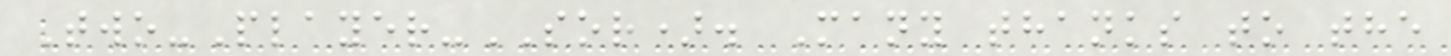Two-Player-SOR). Many thanks to the
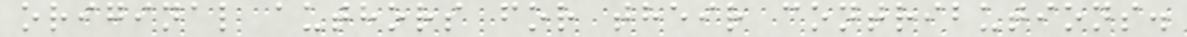original authors for their contributions.
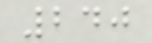240
